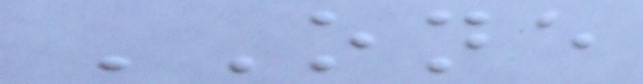ONE
